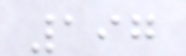197
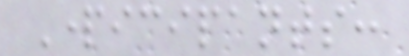Participants:
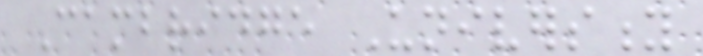Cambridge University
